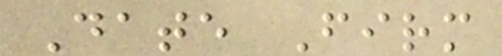Date Firm
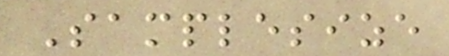Samplesize
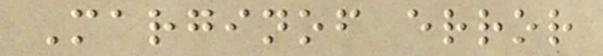Marginof error
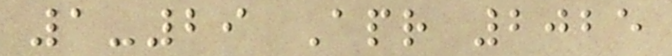1-29 Apr 2025
